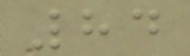84
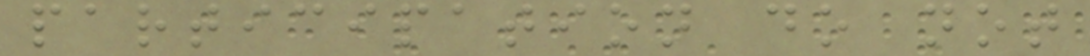participation do not
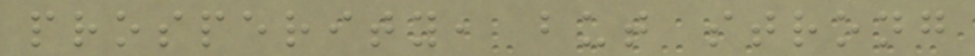prosperity, but strong
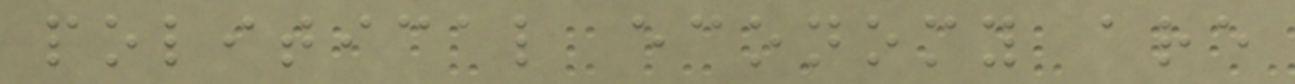political economy are
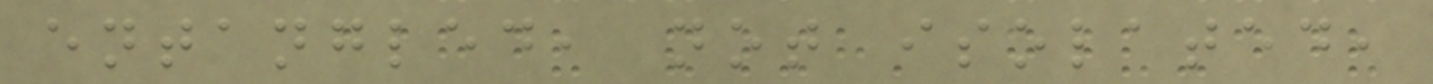entangled, not isolated,
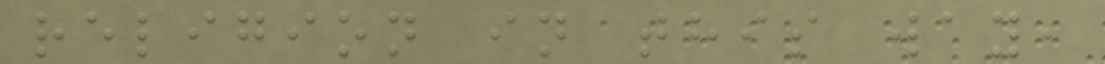religion in this way,
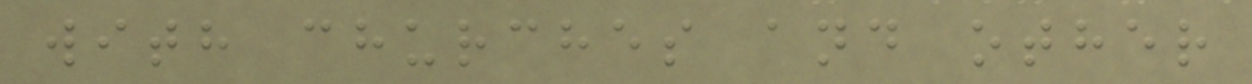with churches and other
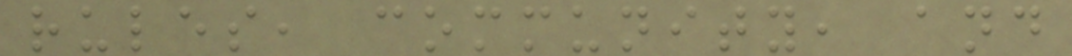rules, community, and
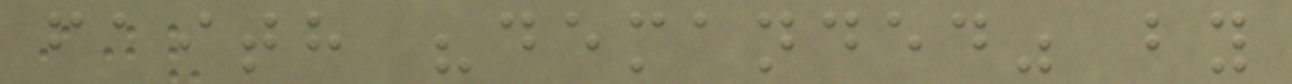faith "demanded" by
